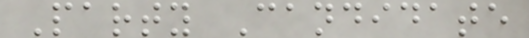Party Candidate
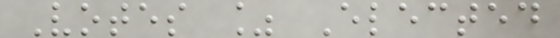Votes % Elected
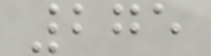275
